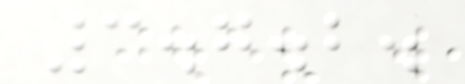3.7.2.
